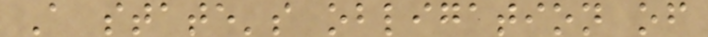A state's obligation of
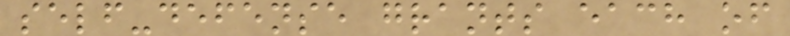self-defense grants each of
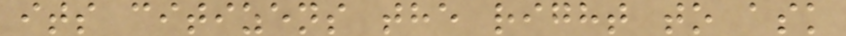its citizens the right to ask
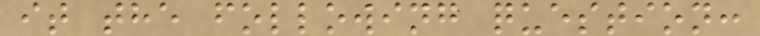it the following question:
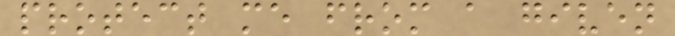protect me from a given
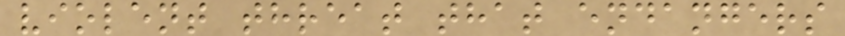violent threat that endangers
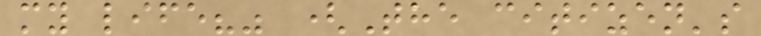my life?" (The citizen's
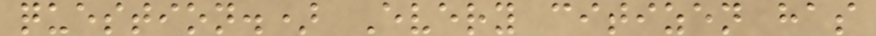question.) Every citizen has
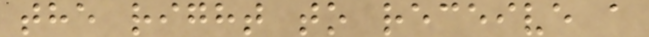the right to receive a
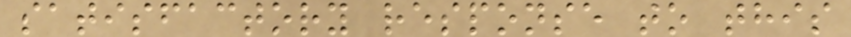satisfactory response to this
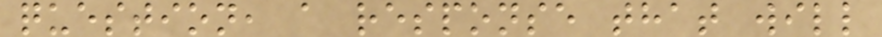question, a response that will
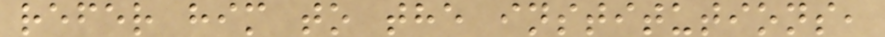refer him to the institutions,
